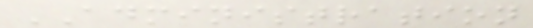ADMINISTRATION
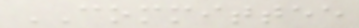COMMITTEE
